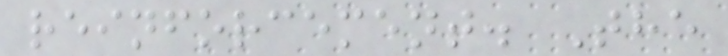reinforcement. The
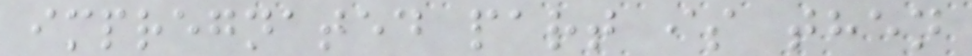impregnated part is then
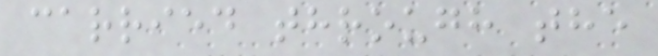carried through the
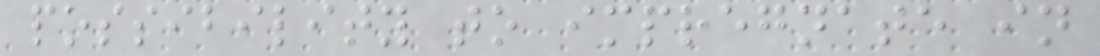possibility to impregnate in
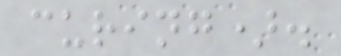curing).
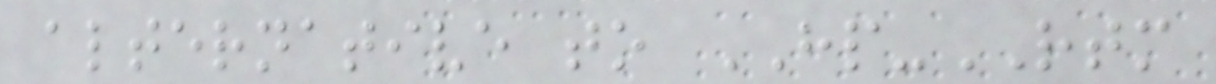alternative to HP-RTM
